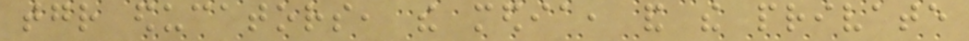together educators, the media, and the private
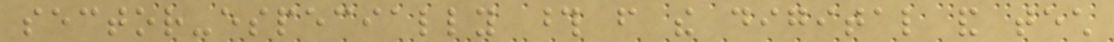sector-especially those from the digital and tech
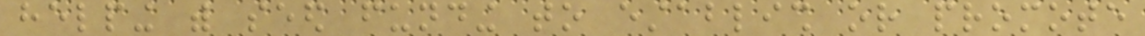helping with seed funding to establish or promote
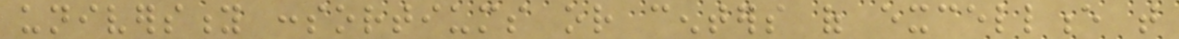university consortiums or centers of excellence that
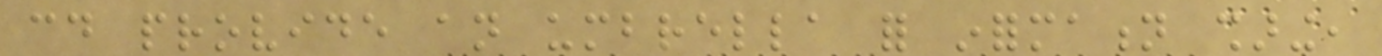could provide an umbrella for information sharing,
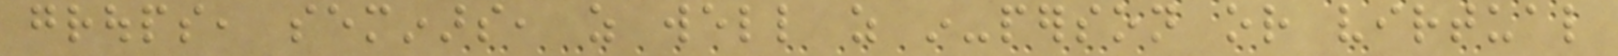groups, seminars, as well as in-person or virtual
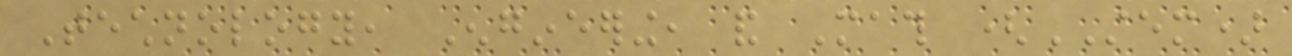Technology, Engineering, and Math (STEM)
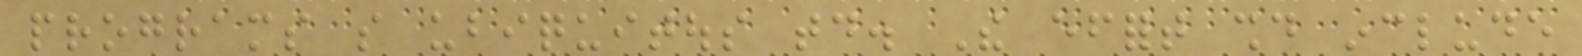programs so ubiquitous today. The effort should include
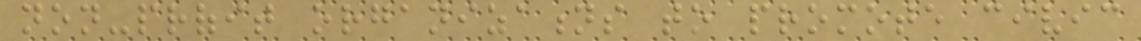non-profit organizations to promote civic
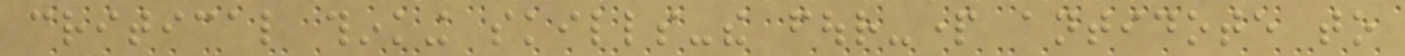critical thinking skills-the four-part antidote to
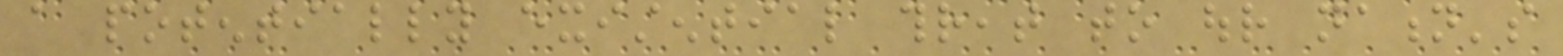a potentially existential threat to our nation's
